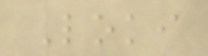Loki
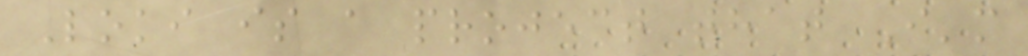Loki is a project that I'm
